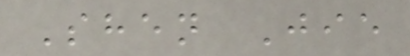Shen Jie
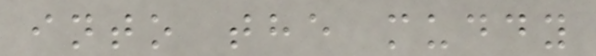into the muddy
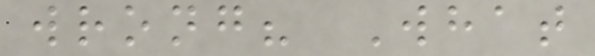wrong? What
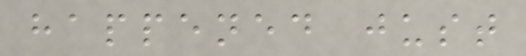happened just
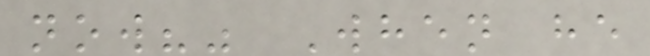now?" When he
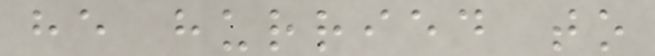he hurried to
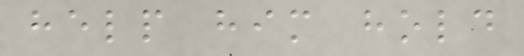help him hold
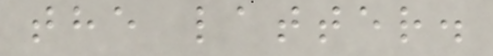the latter.
